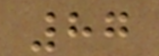87
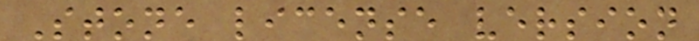Stone license version
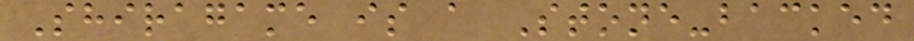Shiragame is a Stone-backed
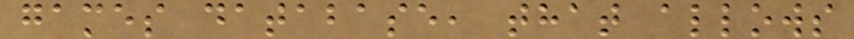games database, that allows
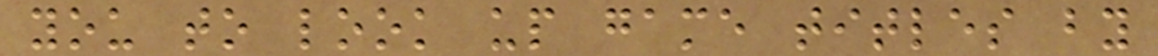you to look up game titles by
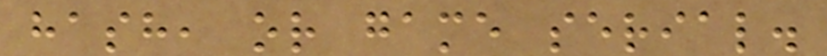hash, or game serial.
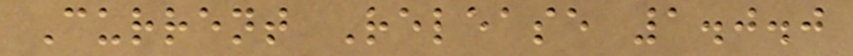Current Release 1.0.0
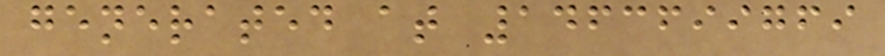generated at 1463699769
